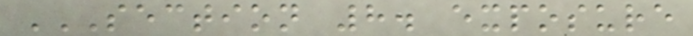SECTION 8. EXPOSURE
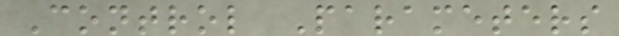Control Parameters
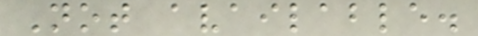Not available.
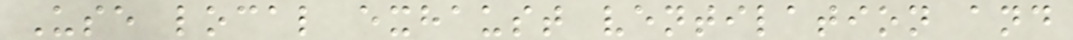Use local exhaust ventilation and
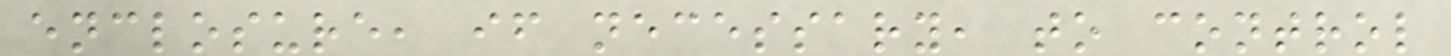enclosure, if necessary, to control
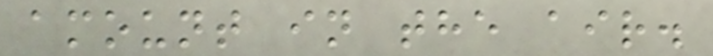amount in the air.
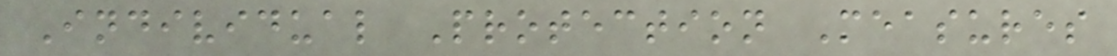Individual Protection Measures
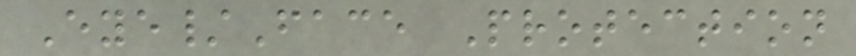Eye/Face Protection
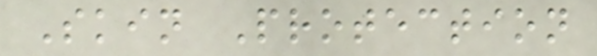Skin Protection
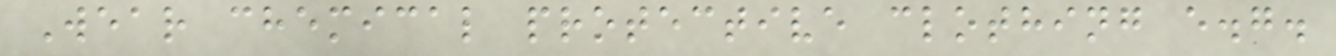Wear chemical protective clothing e.g.
